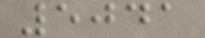5041
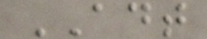ADT
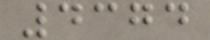4374
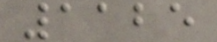1125
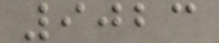9023
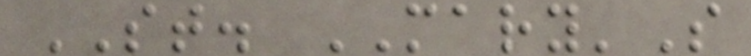ST. MARY'S
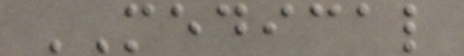MEDICAL
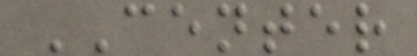CENTER
